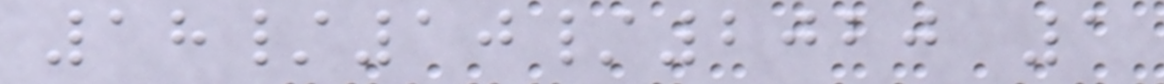18/10/2020 1
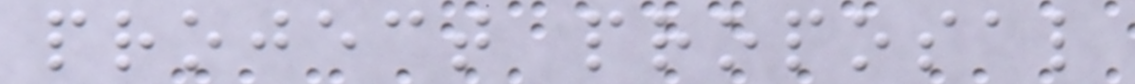project proposal
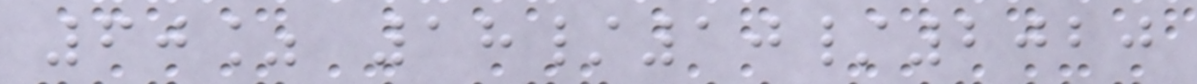60% 18/10/2020
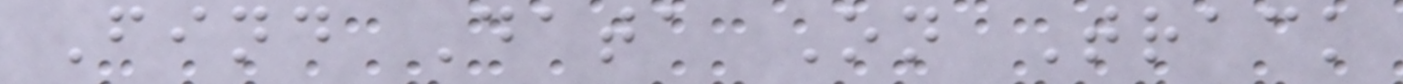Find Data On Track
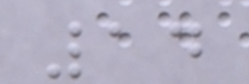14
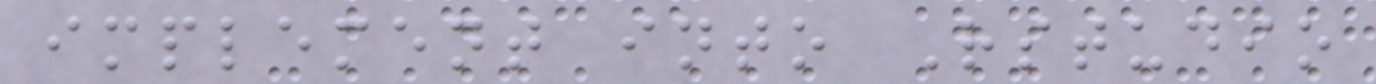implement into Rstudio
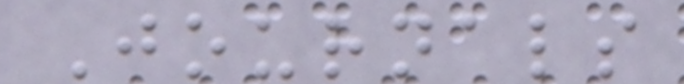Journals
